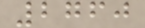2760
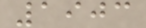1903
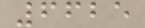6625
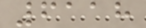6118
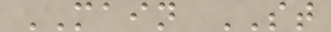MAIN ST
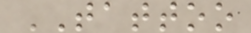TATTOO
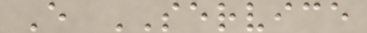E SERVICE
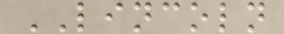LINCOLN
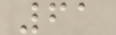61
